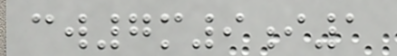cw7m9i1
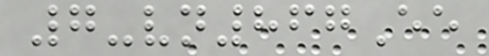7-vn867Ee
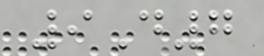9D7
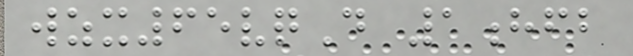wzx65vqD 1hfb
